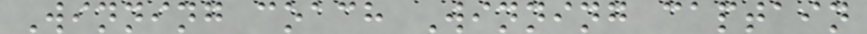Winning coach Winning captain
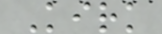Kirk
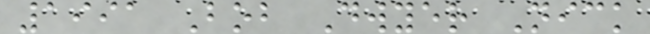1991 Bob Dwyer Nick
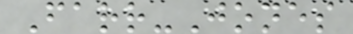Farr-Jones
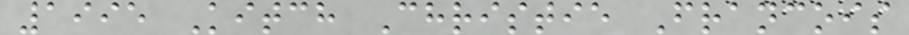1995 Kitch Christie Francois
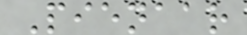Pienaar
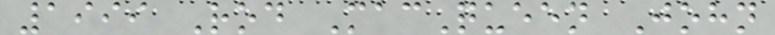1999 Rod MacQueen John
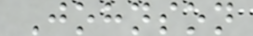Johnson
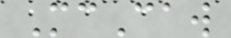McCaw
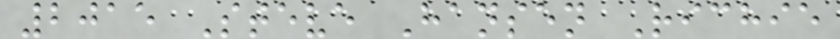2015 Steve Hansen Richie
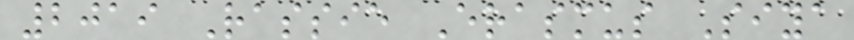2019 Rassie Erasmus Siya
